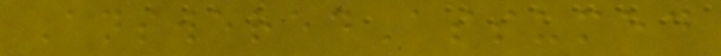AnsweredAssumed
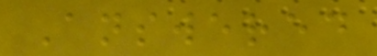Answered
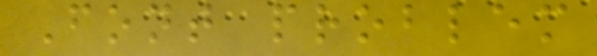Font problem
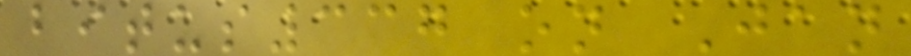bitus337 on Jan
